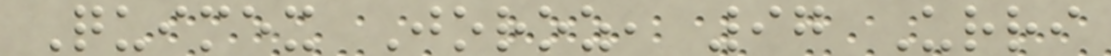Quimex Joroz, 97 Urri
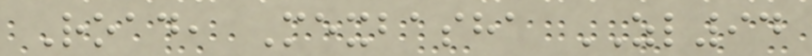Road, Mexbasha ZL94
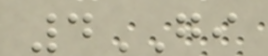4GI
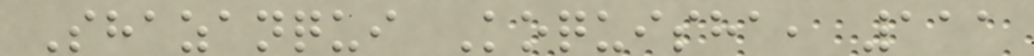Shazanqui Koquisha, 111
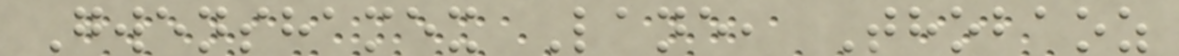Gwenshamex Lane, Thobaoz
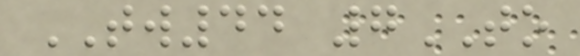TW44 7TO
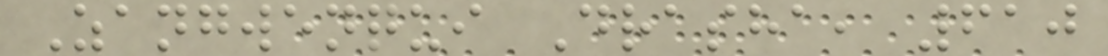Zangwenqui Drasha, 610
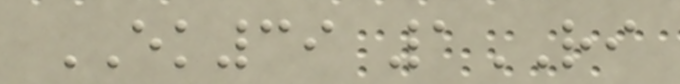EK39 1RI
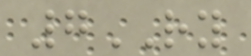7RY
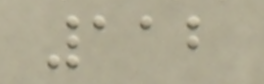112
